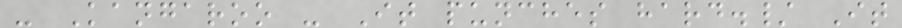- Kangaroo - It punches hard./ It
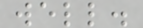well.
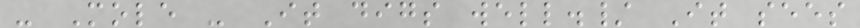- Mole - It digs well./ It sees
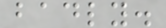badly.
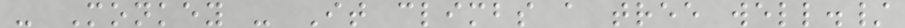- Monkey - It climbs a tree well./
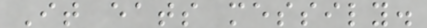It eats messily.
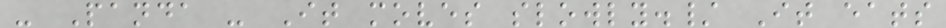- Panda - It moves slowly./ It eats
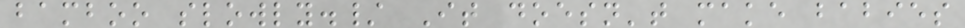bamboo slowly./ It doesn't make babies
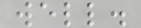well.
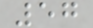57
